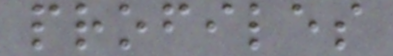profiles
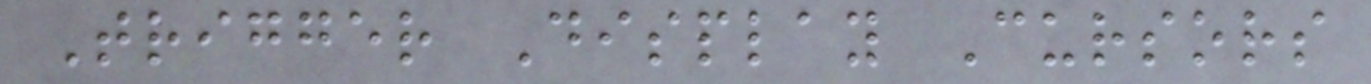Trigger Display Cursors
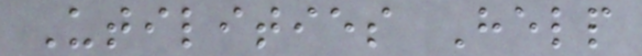Utilities Help
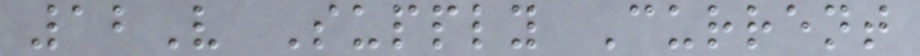12V Supply Current
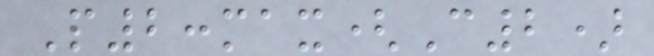P2:max(C2)
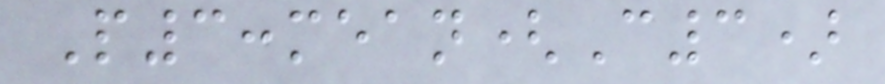P3:mean(C3)
